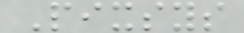Pixsys
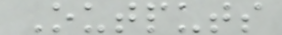Outputs
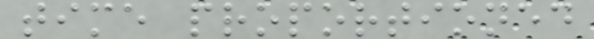time proportioned
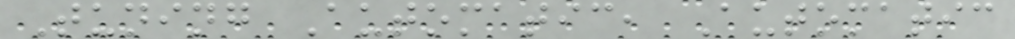Tuning Automatic, Automatic
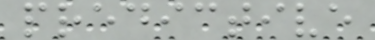predictive
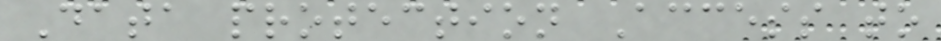Data protection Access to
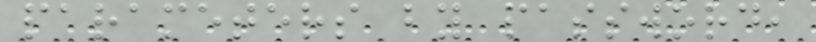parameters by password,
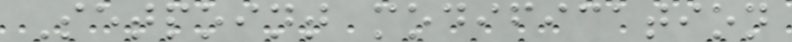Setpoint modification
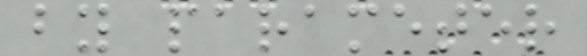by parameter
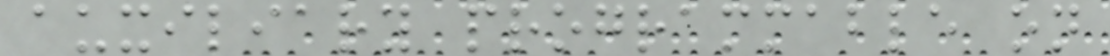auxiliary programmable on
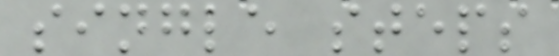single steps
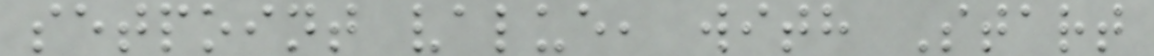setpoint value, with Start
